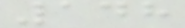148
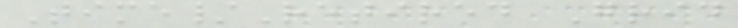Time/Retired Grid
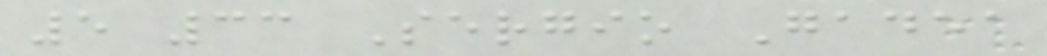5 33 Sergio Gadea
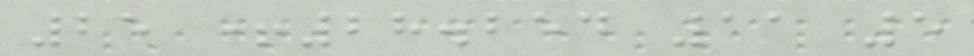25 +28.254 11 5
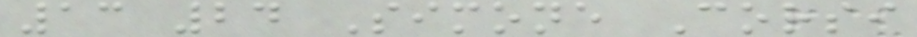13 24 Simone Corsi
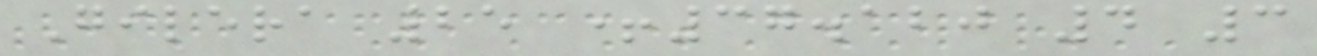Gilera 25 +37.120 4 3
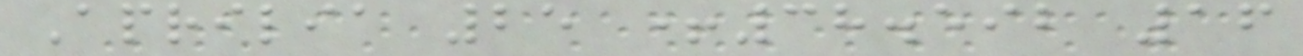Aprilia 25 +38.592 16
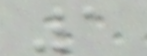1
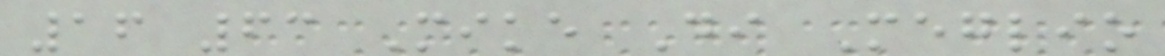16 63 Mike Di Meglio
